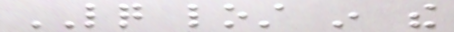LQ lost in the
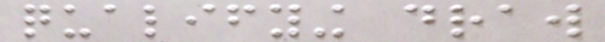qualifying draw
